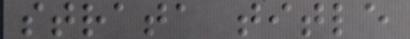strata title
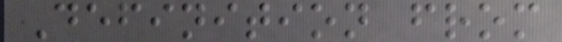Definition from
